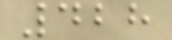428
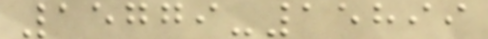15779-15899
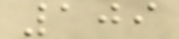109
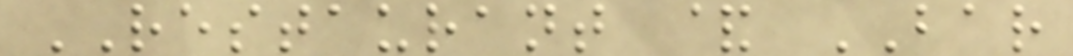RESTAURANT & BAR
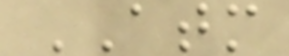ATM
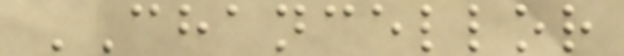CHANCELLOR
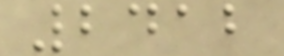2412
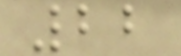22
